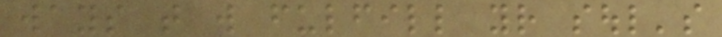ways that will fulfill your soul's
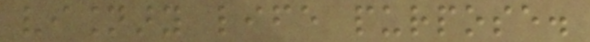visionary life purpose.
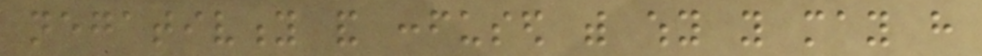negativity and confused with why you may have
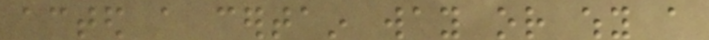acted a certain way or why a
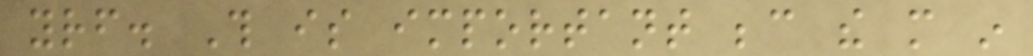yourself. This is important because the more in
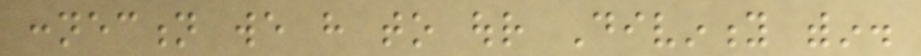connection we have to our Divinity within.
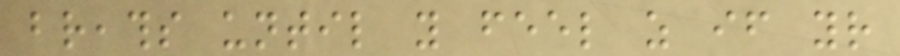breaths until you feel as if your
